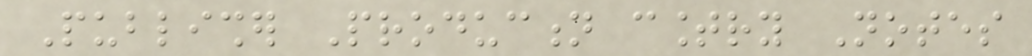Publisher Production country Notes
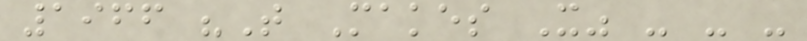1966 "That Makes It" - - -
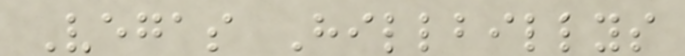Vegas Hillbillys
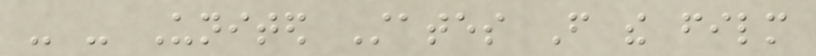- - United States From the film
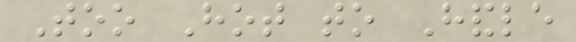Too Hot to Handle
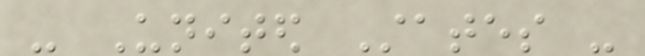- United States -
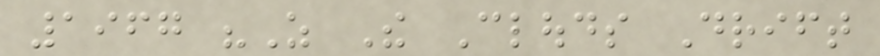1967 "As The Clouds Drift
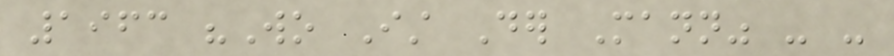1963 "Wo Ist Der Mann" - -
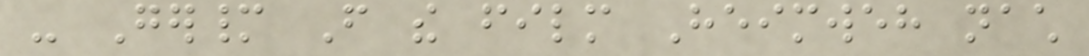- Germany From the film Heimweh nach
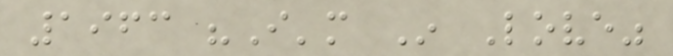1963 "I'm In Love"
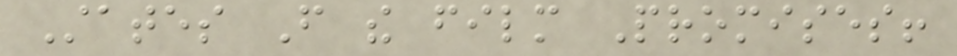States From the film Promises!
